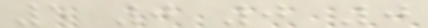5 0 0 0
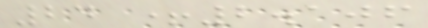24 +2.106
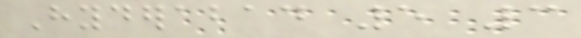Hyderabad 5 3
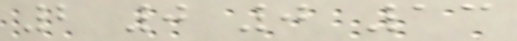2 0 0 13
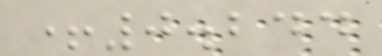+0.244
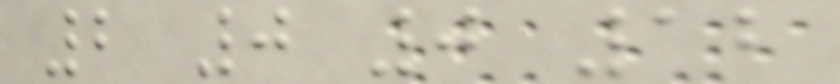2 0 0 12
